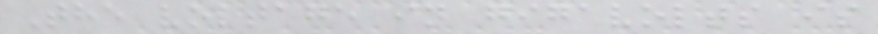The voltage in gigavolts is
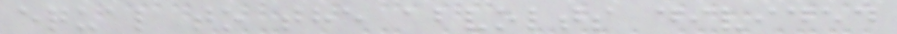equal to the abvolts divided
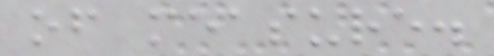of measure.
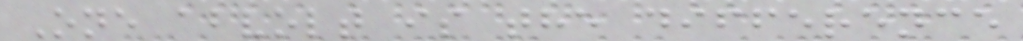One abvolt is the difference
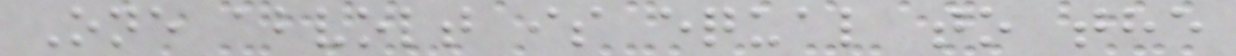One abvolt is equal to the
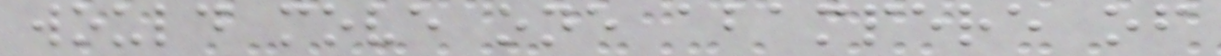would move one abampere of
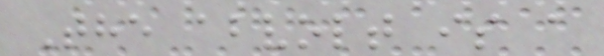The abvolt is a
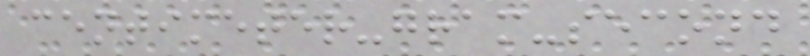centimeter-gram-second
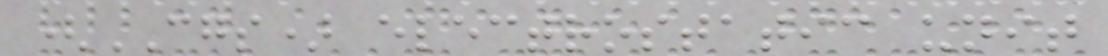(CGS) electrostatic unit
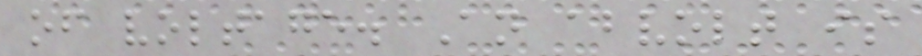of voltage. An abvolt is
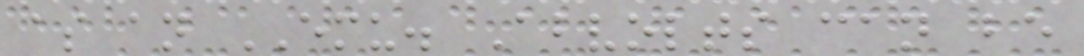as an EMU. Abvolts can be
